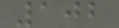102
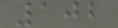102
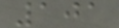101
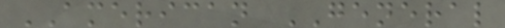AMERICAN GENERAL
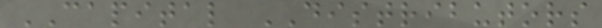CAPITAL DISTRIBUTORS
